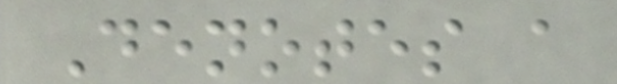Denotes a
